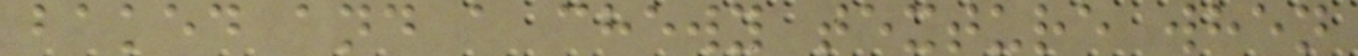baked and a chewy texture when
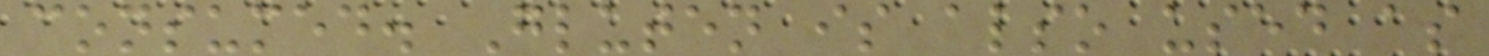consumed. Gluten is also used as
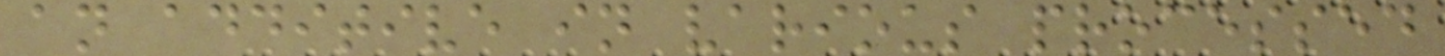an additive in various processed
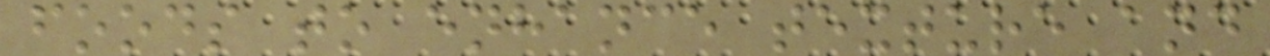foods to enhance texture and
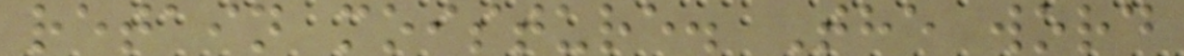retain moisture. The word
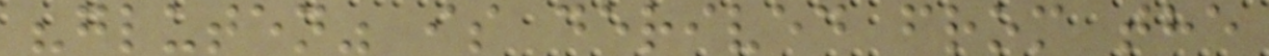"gluten" is derived from the
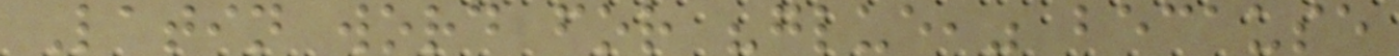Latin word for "glue," because
